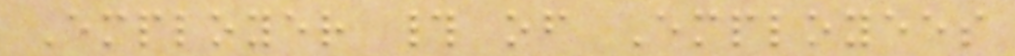Employer # of Employees
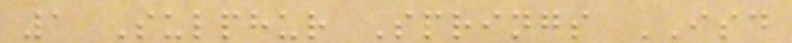1 Sulphur Springs ISD
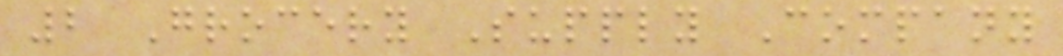2 Grocery Supply Company
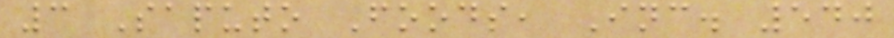3 Saputo Foods, Inc. 540
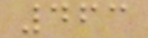463
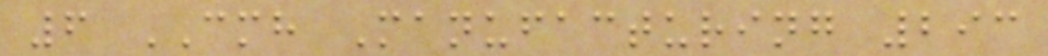6 CMH Manufacturing 293
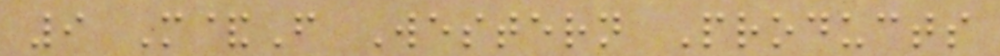9 M&F Western Products
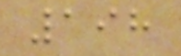198
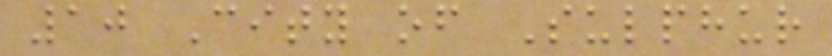10 City of Sulphur
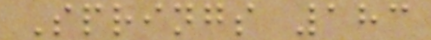Springs 183
